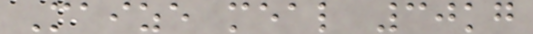Maize meal 30kg
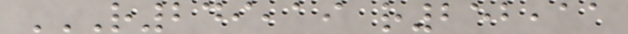R249,19 R252,11
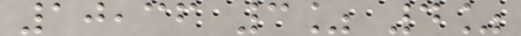10,36 3% 4%
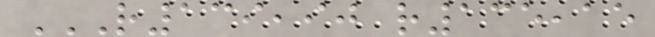R139,90 R135,15
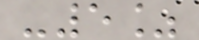-5%
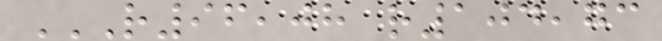R96,08 R104,73
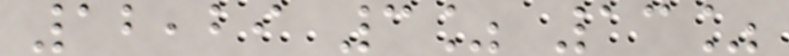12,29 3% 13%
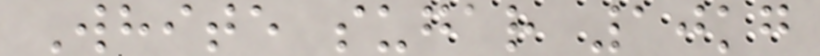White sugar 10kg
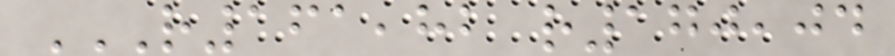R161,82 R170,04
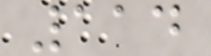114
